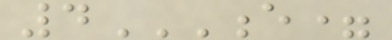4E=
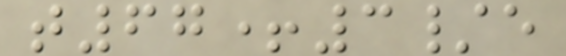t67+3/e
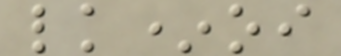lk*oi
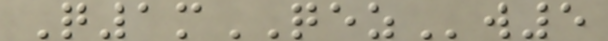Q1mQEZw5
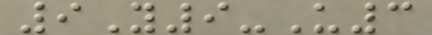9Y9-U3
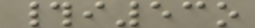#i53o
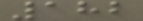182
